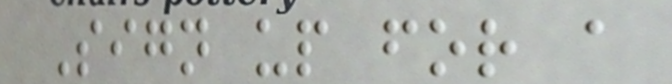Sign up for a
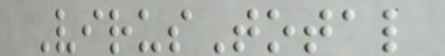VirusTotal
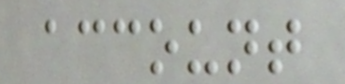account
